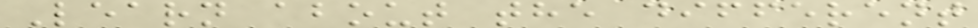Learn about the different
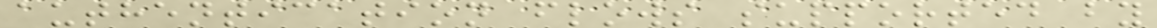authentication flows supported by
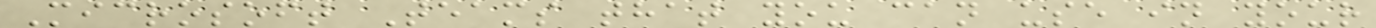Microsoft Teams that you can use in your
